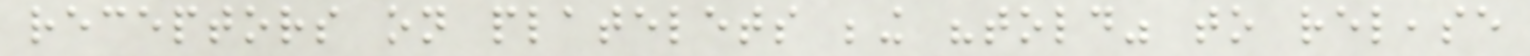receptors on platelets being "told" to release
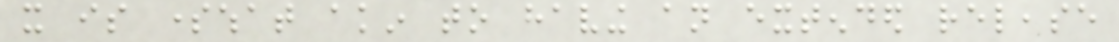it is somewhat akin to having an extended release
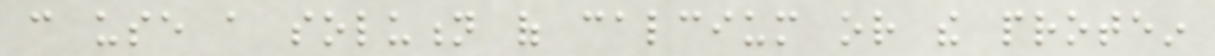can use a solution of calcium or the protein
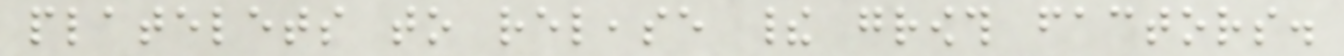platelets to release their growth factors.
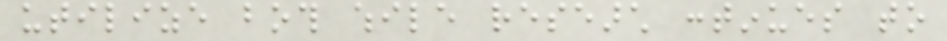utilize both while research continues to
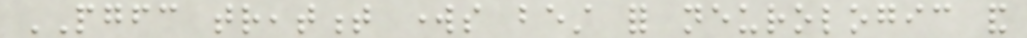PGFC treatment works best for neurologic and
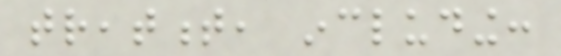treatment, including:
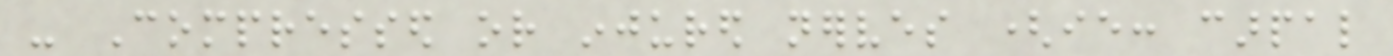- Compressed or injured nerves (ie: carpal
